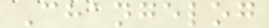Changelog
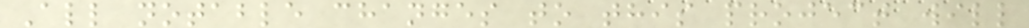All notable changes to this project will
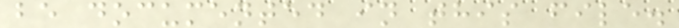be documented in this file.
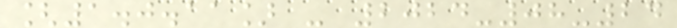[1.0.11] - 2024-08-24
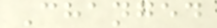Changed
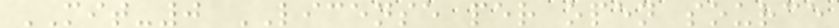MIT-0 LICENSE per open source
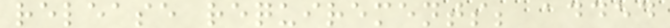release requirements; added
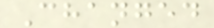Changed
